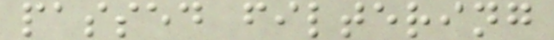passed filtering
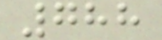788
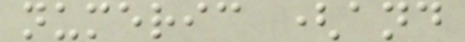numeric (and
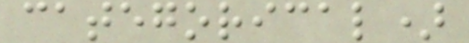categorical)
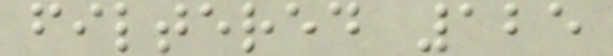filtered 125
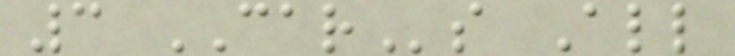3 CARs All
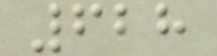628
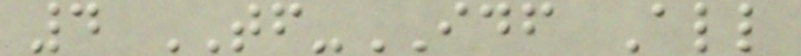4 TF-IDF All
